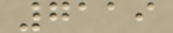7119
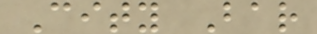City Bar
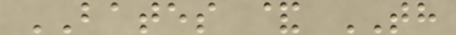BATES & TH
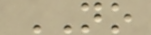NO
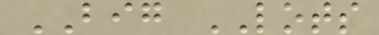BIG LOTS
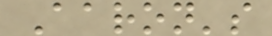Aaron's
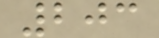203
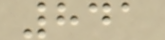841
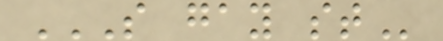S GAY ST
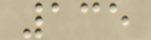135
